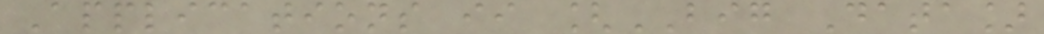Applications ii [BIG Data]
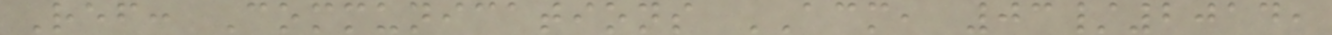Ref: Communications ACM, 03/2014,
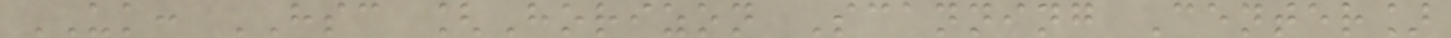UK: HSC [Horizon Scanning Center]
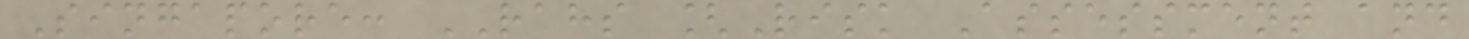Singapore: RAHS [Risk Assessment and
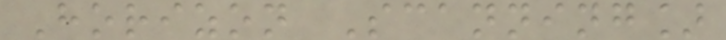Horizon Scanning]
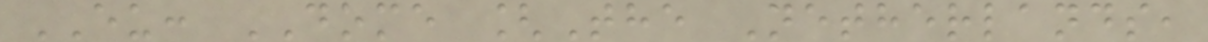EU: DOME [The Netherlands,
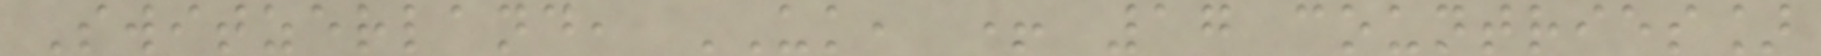Switzerland, UK, + 17 countries]
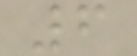6
